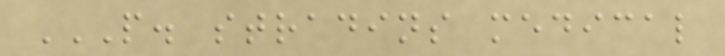P. STRADINS MEDICAL
